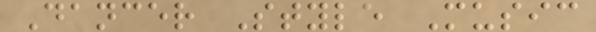Dancer Style Music
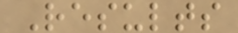Results
